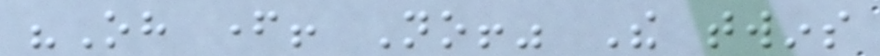"Oh father! No!" The twins
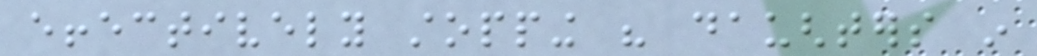effectively stopping his daughters in
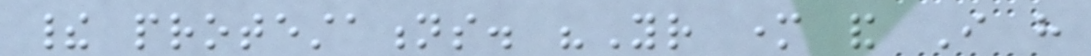their protestations. "Your mother and I have
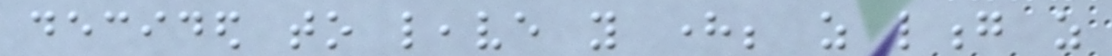decided to leave you here; as long as
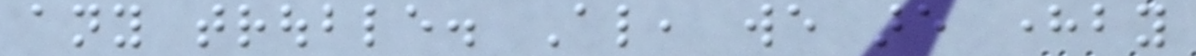any trouble. Also, we are hereby
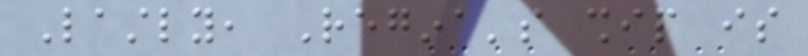Lastly, Regina's ship is
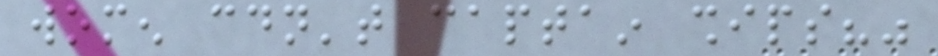women couldn't captain ships?"
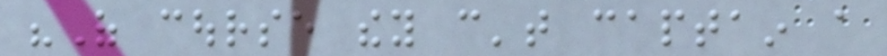"Of course they can't captain a
